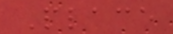Place
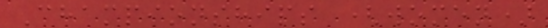Championships (women)
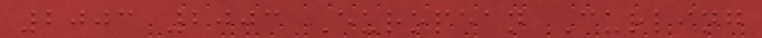2003 2003 European Curling
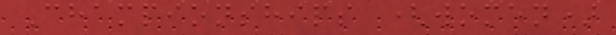Championships (women)
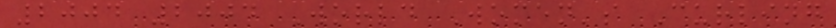2004 2004 World Women's Curling
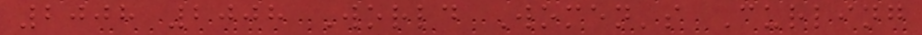2008 2008 World Women's Curling
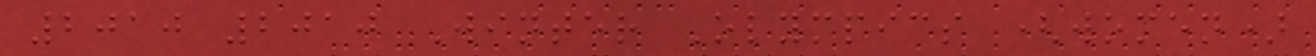2010 2010 Winter Olympics (women)
